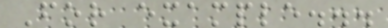For example...
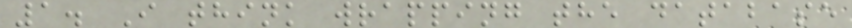1. I think wrapping the database
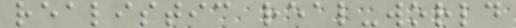realistic real-world
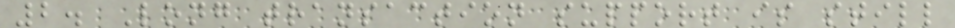2. Long transaction support is still
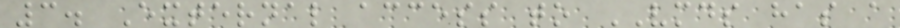3. External access to VMDS has a
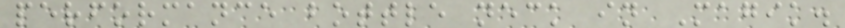performance bottle neck in Magik.
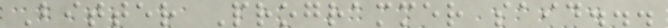Bitter Programmer said...
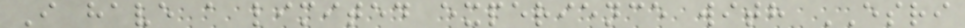I have a limited experience with ESRI
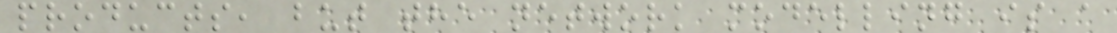products, but the network modelling is a
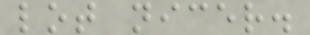lot nicer.
